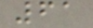61
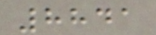8841
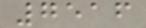7516
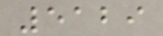5129
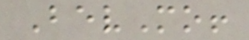BevMo!
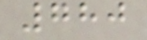780
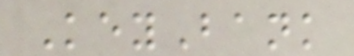KeyBank
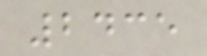2435
